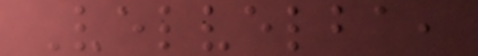Velvelba,
